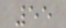55
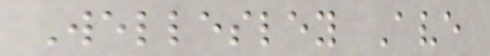Wellesley Ave
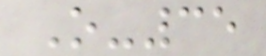O-35
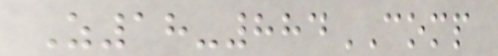Z18-884COMP
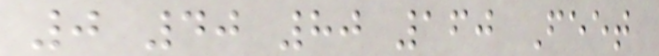0 40 80 160 Feet
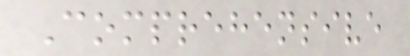Comprehensive
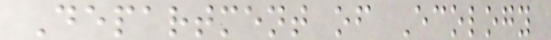Department of Ecology
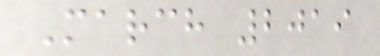March 2019
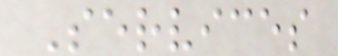Services
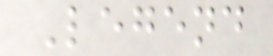Legend
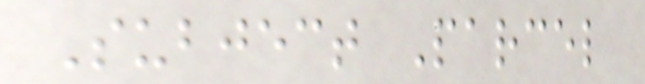Subject Parcel
